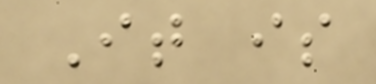It is
